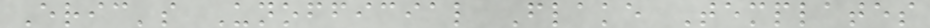Eric's Unofficial Flake Templates
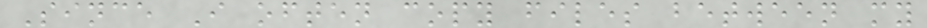Since I often copy files between my
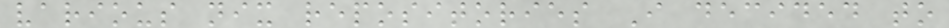various nix repositories I decided to
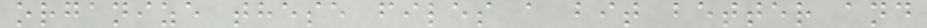organize these files a bit better and
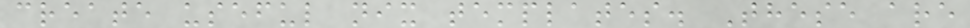create useful nix templates. These are
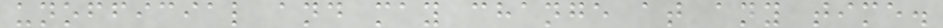unofficial and may change at any time.
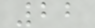22
